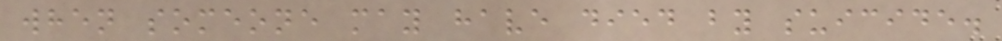when someone may have died by suicide.
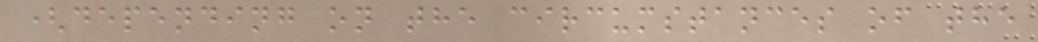(depending on the circumstances of the
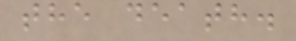the death.
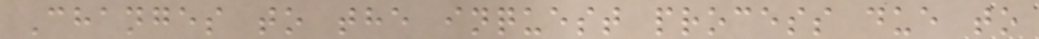Changes to the inquest process due to
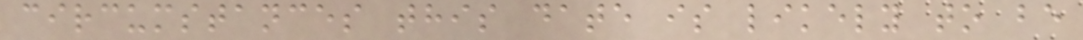circumstances this date is likely to be
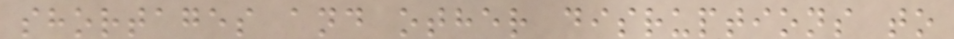shortages and other disruptions to
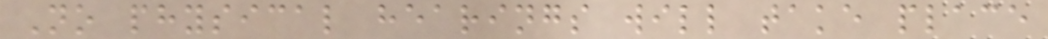No physical hearings will take place
